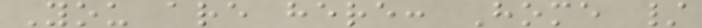You are here: Home /
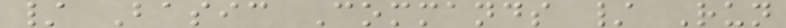/ Basic Commands / Run
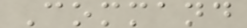Command
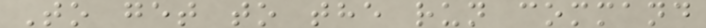To get to the run command
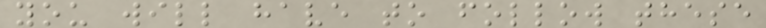you will have to follow these
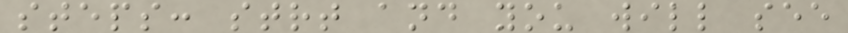steps: strt and you will see
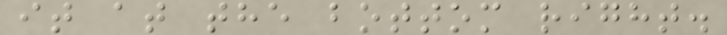it at the bottom right.
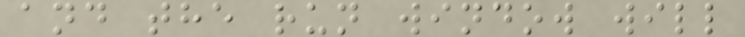and the run window will
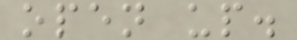open up.
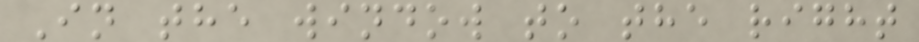In the window to the right
